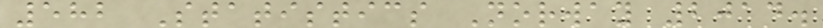582 Statistics Norway 2014.
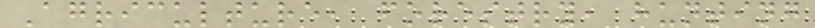Agriculture, forestry, hunting
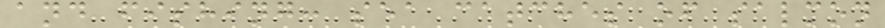and fishing: sea catches of salmon
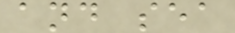and sea
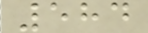584
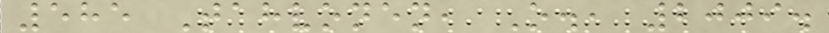585 Tahvonen, O., 2009.
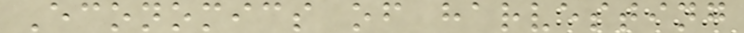Economics of harvesting
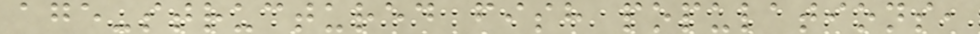age-structured fish populations,
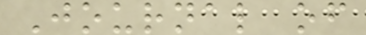Journal of
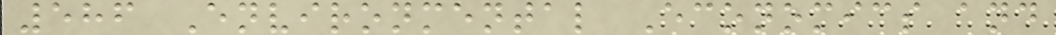586 Environmental Economics and
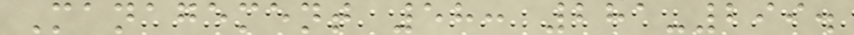Management 58: 281-299.
